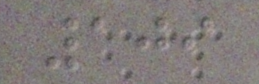109
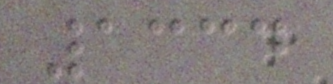1334
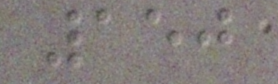150
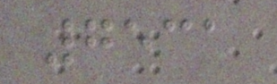7531
